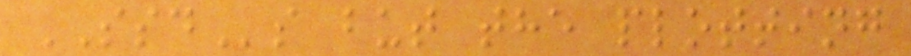SSDs but the plotting
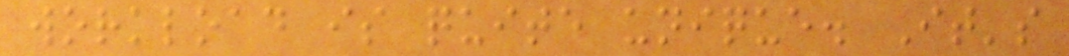workload is quite unique. It's
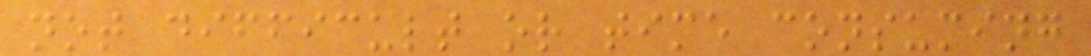not difficult or time consuming
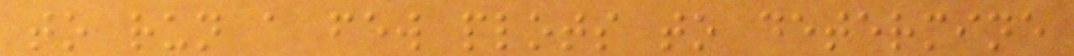to run a few plots to determine
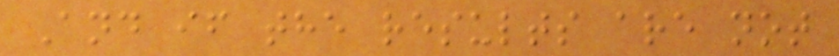And if the results are not
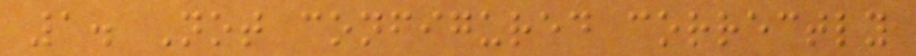1. Not configured correctly
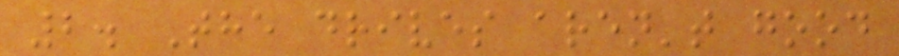2. The drives aren't good
